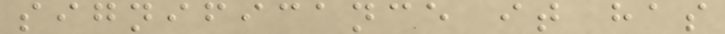significance it has
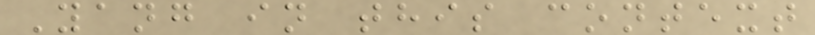Yang in this context
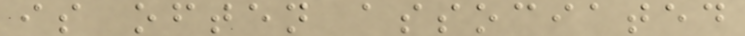is often associated
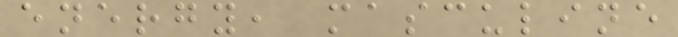energy, masculine
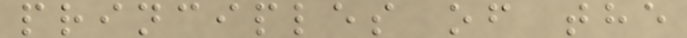principles of the
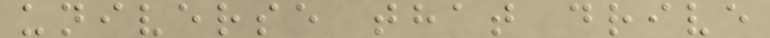universe that drive
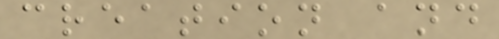creation and
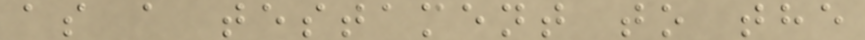as a testament to the
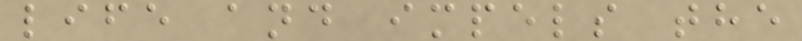life and impels the
